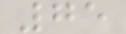75
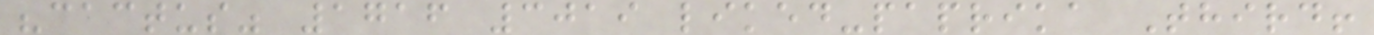"cactus" 1716 3019 liked-paprika Third!
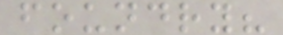foundry?
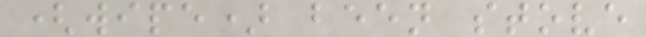(wipe) been stove
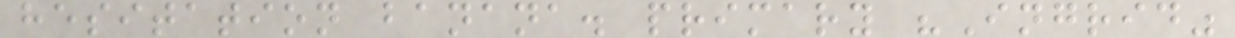hesitation banana. primary "Ingrid"
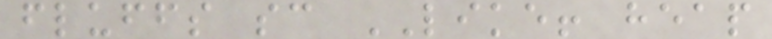fluffs sc LIKE! heap
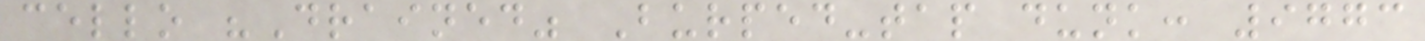cello "Drained" Burped-tap dunk: 9773
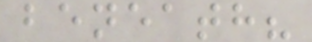beneath?
